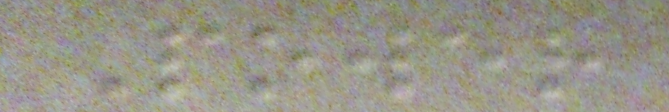Power
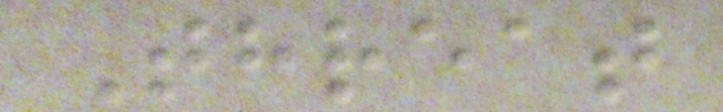Threat
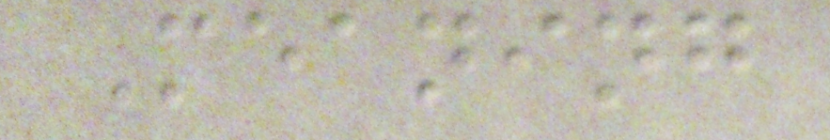Meaning
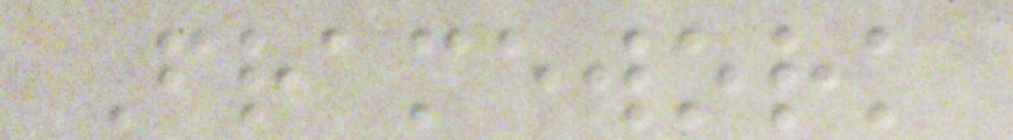Framework
